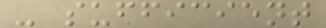- sufficient
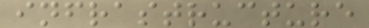infrastructure
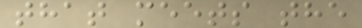that meets the
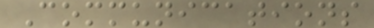Communications
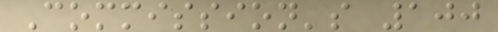Commission's 100
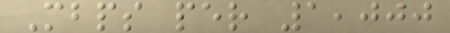Mbps per 1,000
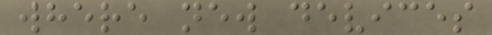where new devices
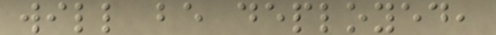will be deployed,
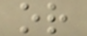or
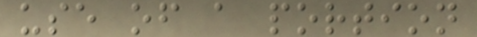use of a portion
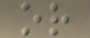or
